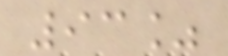93%
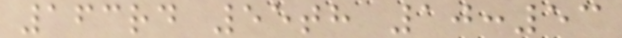163rd 55th 10:53
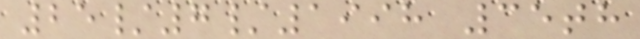25/7/1998 35th
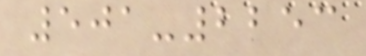501-2253
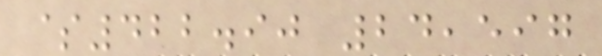$422.90 24,597
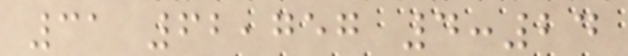31 62,757 4:24
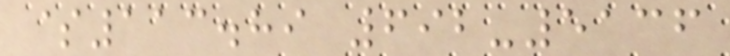$113.89 692-5136
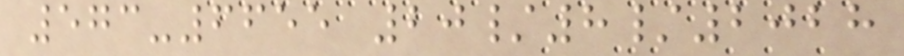573-6655 20/8/2028
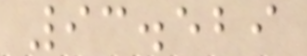93.529
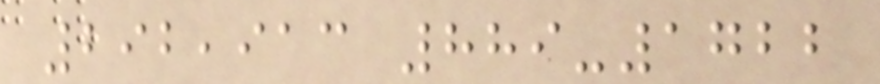292,913 889-1722
